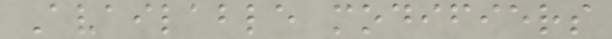Available modifiers
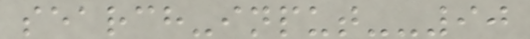search-input--90
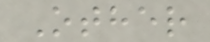Other
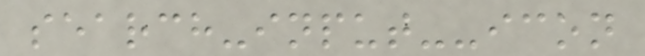search-input--icon
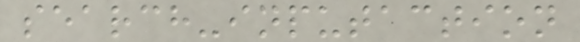search-inputaction
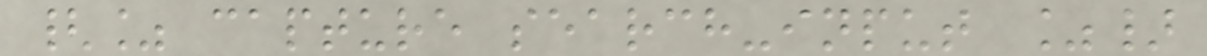{% capture search-input %}
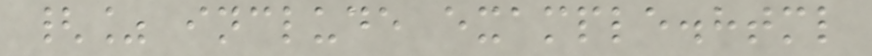{% include example.html
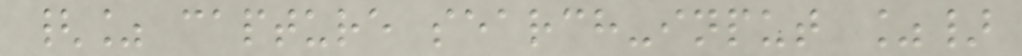{% capture search-input %}
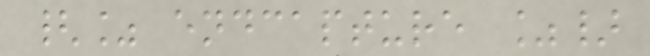{% endcapture %}
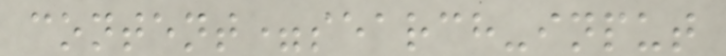content=search-input
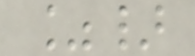%}
